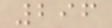296
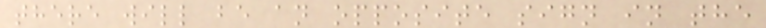there will be an opposite sign in the
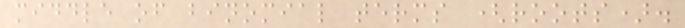middle of binomial terms (roots).
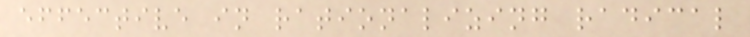effective in rationalizing radical
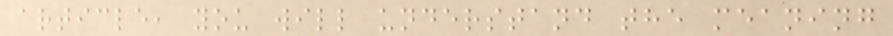article, you will understand the meaning
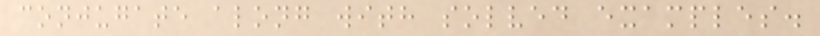conjugate along with solved examples.
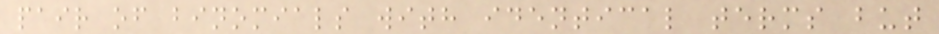pair of binomials with identical terms but
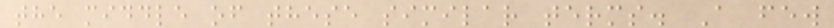the middle of these similar terms. A few
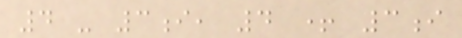4 - 3i, 4 + 3i
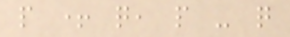p + q, p - q
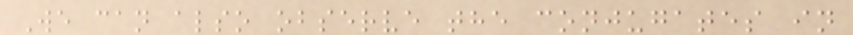We can also observe the conjugates in
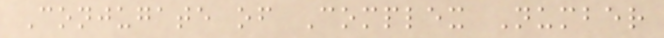Conjugate of Complex Number
